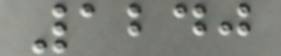1240
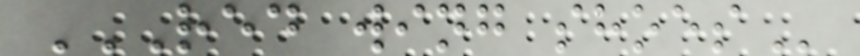RED WING SHOES
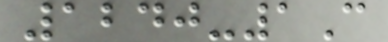1240-1C
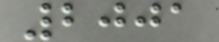2001
